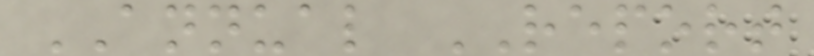ANNUAL REPORT
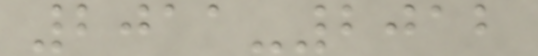2011-2012
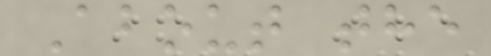About the
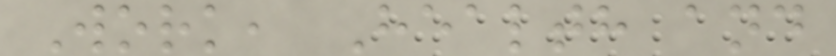Work, Health and
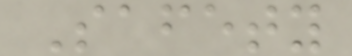Safety
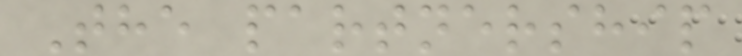The partnership
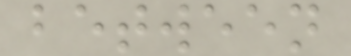between
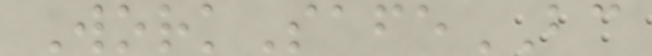WorkSafeBC
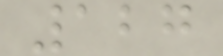127
